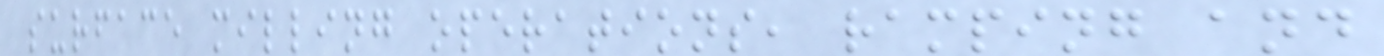surface milling operations, ramping and
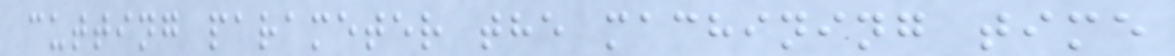cutting parameter the machining time
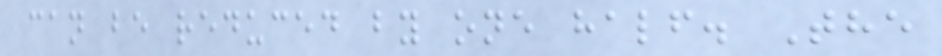can be reduced by one half. The
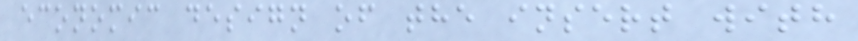economic design of the insert with
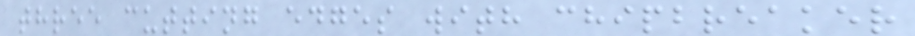three cutting edges with chipbreaker
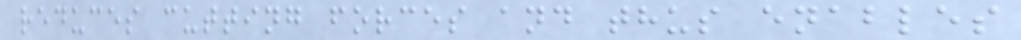reduces cutting forces and thus enables
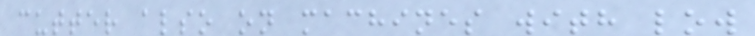cutter also on machines with low
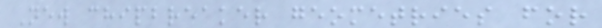New chipbreaker geometries for
